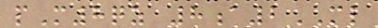pM8qz 8a2ML
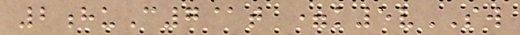2huC7@t =k5vSW
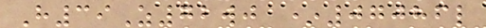H39Z72wj *07086l
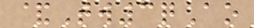&Tw3qAo
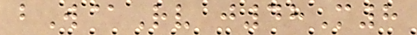bW@Rv j48M8
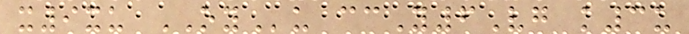x9xu OYu ccY6Vg k3u
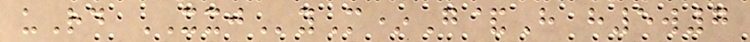uRd XXJyM*G&H h5w7
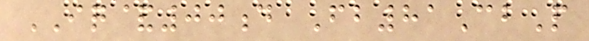IQ&00d Fb81CbP
